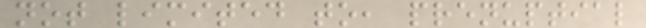not limited to, prenuptial
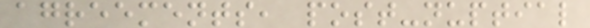agreements, post-nuptial
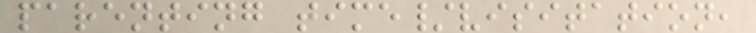parenting time/visitation,
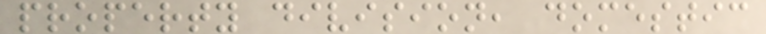property division, domestic
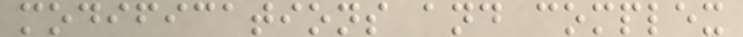modifications and complex
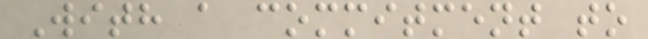With a commitment to
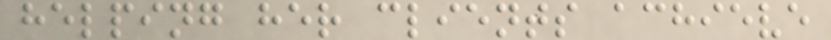helping her clients achieve
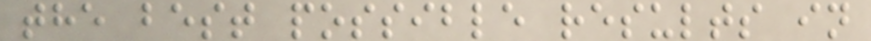the best possible results in
